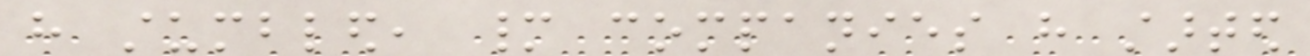have stumbled, many companies have started
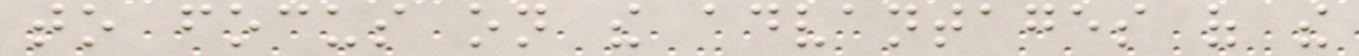to focus on the advantages of the
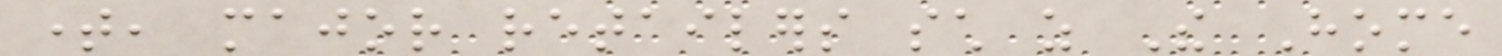time, major retailers such as The Home
